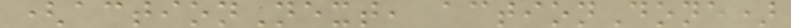(actionNext, actionDone)
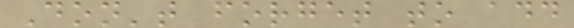Don't forget to add
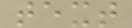text
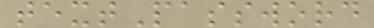textPassword
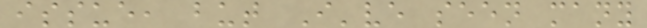issue, but I've seen many
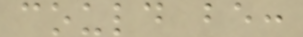could be:
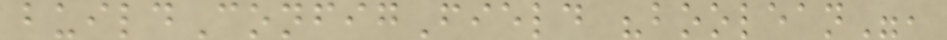buildConfigField "boolean",
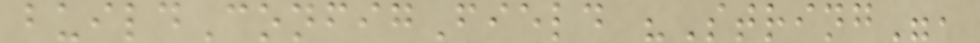buildConfigField "String",
